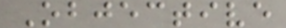Objective
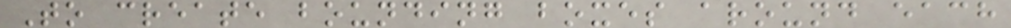To create bounding boxes around each
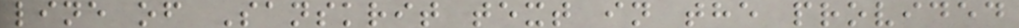line of Sanskrit text in the provided
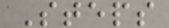Steps
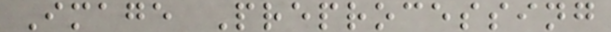Image Preprocessing
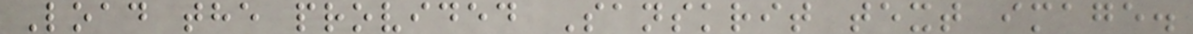Load the provided Sanskrit text image.
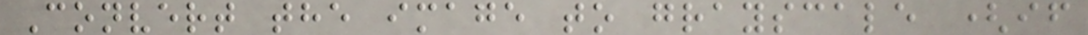Convert the image to grayscale (if
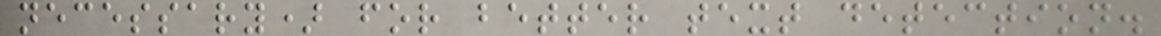necessary) for better text detection.
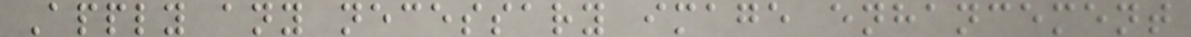Apply any necessary image enhancement
